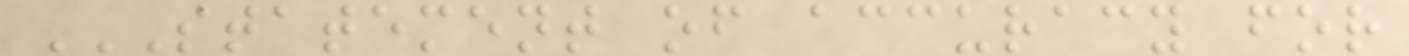STATEMENT OF ACCURACY FOR
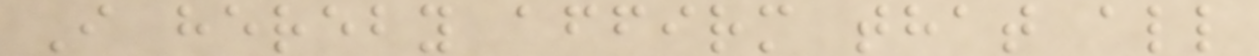I hereby affirm that all
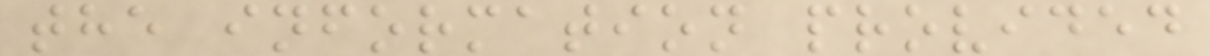the information provided
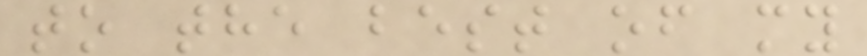to the best of my
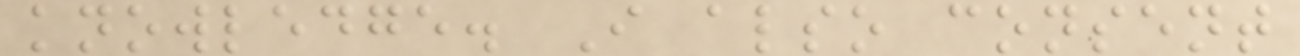knowledge. I also consent
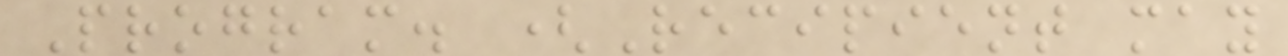Program. (Recipient may
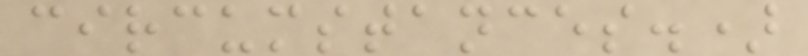circumstances.)
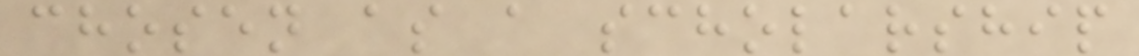chosen as a scholarship
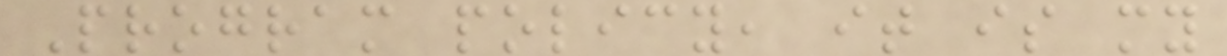Program policy, it is my
